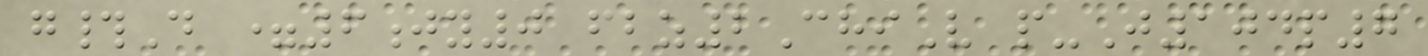g#D =6jy0 fbz2ChiV p-J104p7
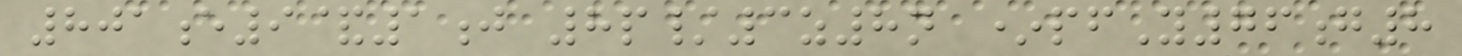801e9&1j 8p/3z8n *pfY76g8
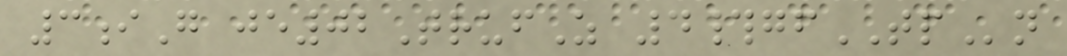3iG je02TrufZ 4#gfTPn
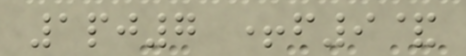1pj7 +f9&
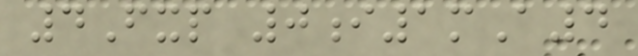4Fxp 0i1mA4
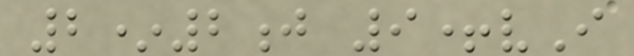2*2j 9+vI
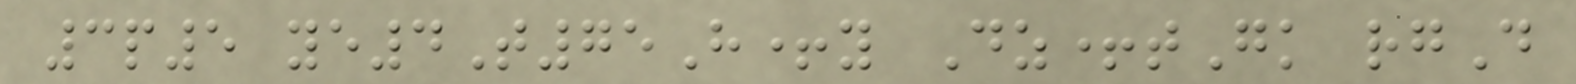3p5 ye4T75H+y Dz+tGk rgD
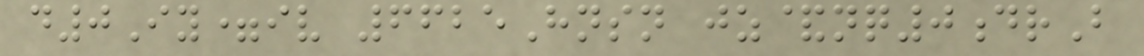d0Iy=iv 6625Hnsn jz&nq0drB
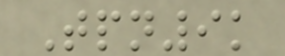Tpn9k
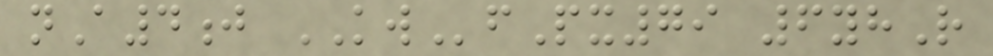nA4j KWfPx79 6yhR
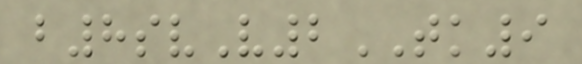b8svV2TK9
